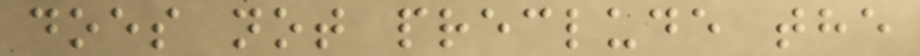does not preclude the
